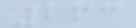263
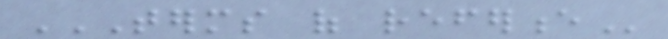TERMS OF REFERENCE
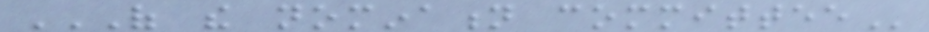OF THE NOMINATION COMMITTEE
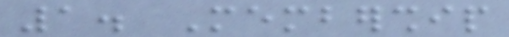1. Membership
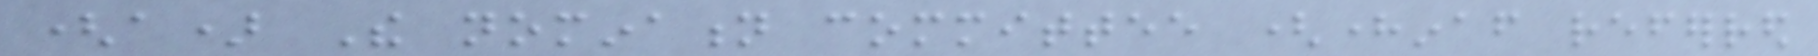(a) The nomination committee (hereinafter referred
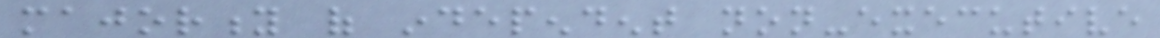majority of independent non-executive
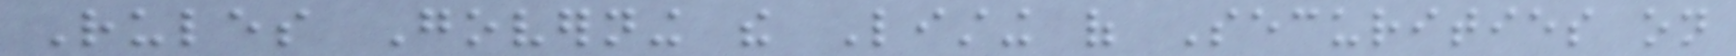Rules Governing the Listing of Securities on
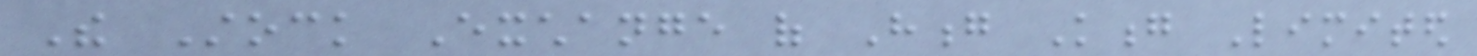The Stock Exchange of Hong Kong Limited
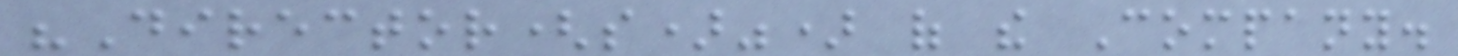"Director(s)") of the Company.
